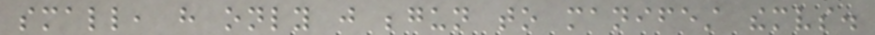small, have only just begun to manifest themselves.
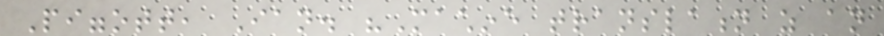Piggott, Ian. "Machine translation as an
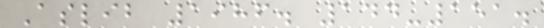Aslib 1986. 144-151.
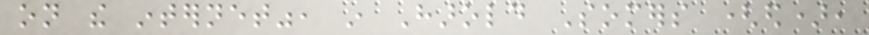on the internet", in Harold Somers (ed),
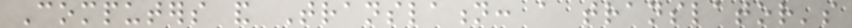Computers and Translation: a translator's
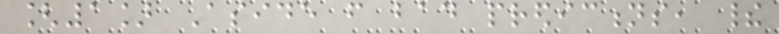[1] Aside from bad predictions, their
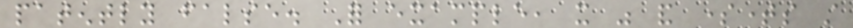patently false. For example, it was and sometimes still
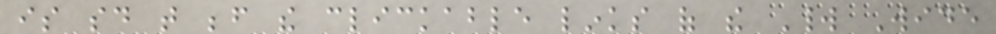is said that before the clickable links of the World Wide
